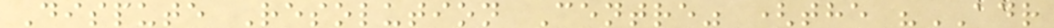Dispute Resolution Centre" (the "ADR
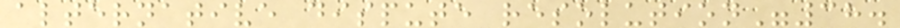alternative dispute resolution"38.
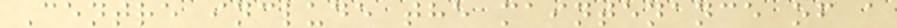Centre include the maintenance of a
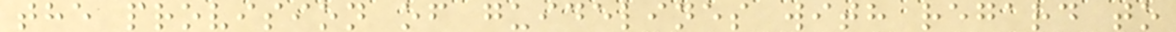the provision of guidelines with regard to
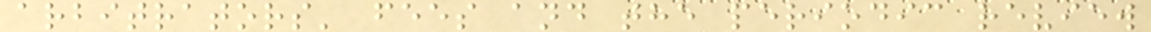arbitrators' fees and the periodic review
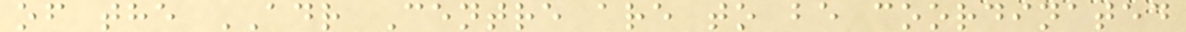of the ADR Centre are to be coordinated
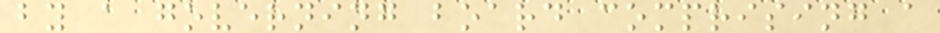by a governing board comprising a
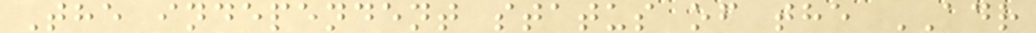The independent status of the ADR
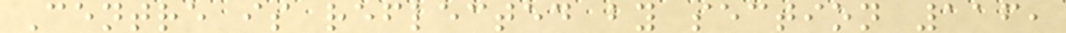Centre is reflected by section 116,
